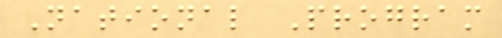National Program
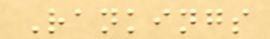Rankings
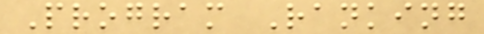Program Ranking
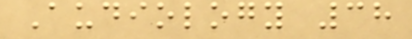Audiology 38
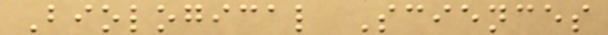Biological Sciences
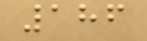186
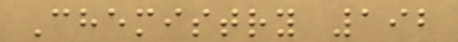Chemistry 192
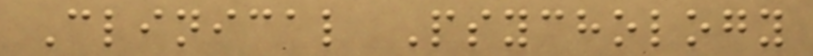Clinical Psychology
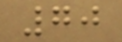70
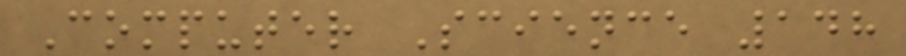Computer Science 148
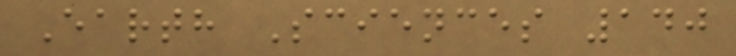Earth Sciences 140
